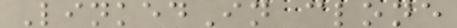LinkedIn clone
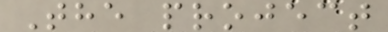The project
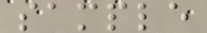sample
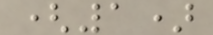(1)
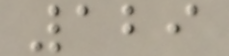129
